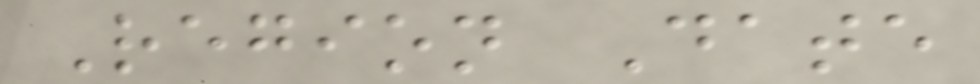Region Date
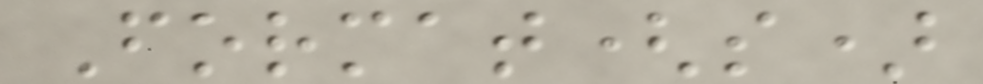Format(s)
